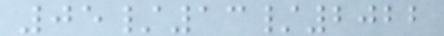05/13/2022
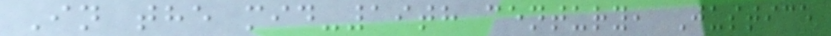In the mid-19th century, Justice
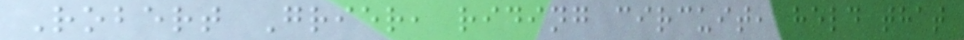Robert Grier, riding circuit, held that
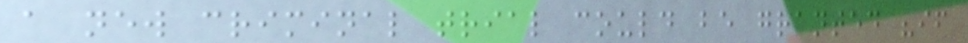a new criminal trial could be granted "if
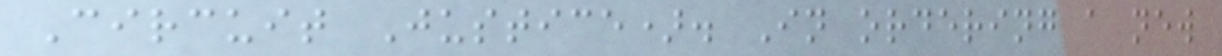Circuit Justice). In ordering a new
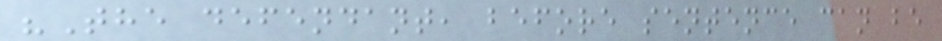"The defendant, before sentence can be
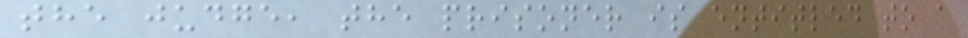the judge, the prisoner is entitled to a
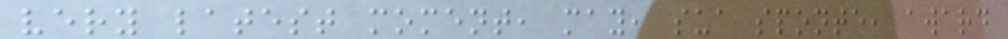very latest moment, may, sua sponte, award
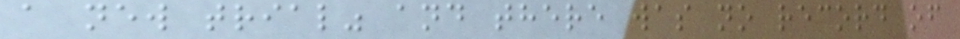a new trial" and there was no record of
